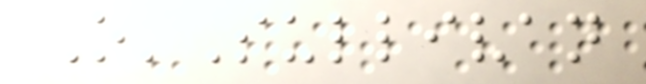O'Sullivan
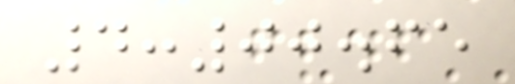4:00.65
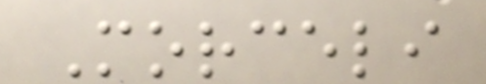Morceli
